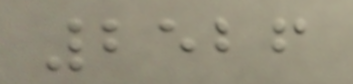2526
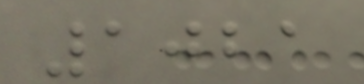1021
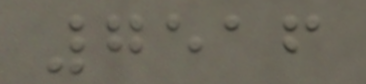7516
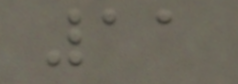11
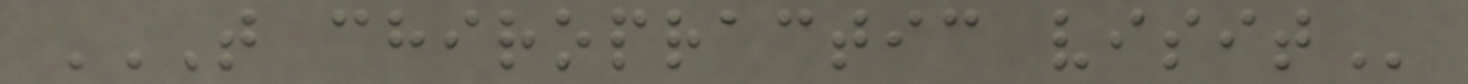T CHIROPRACTIC VISIT
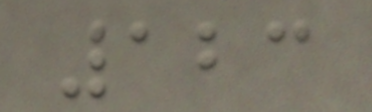123
